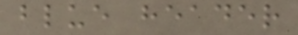blue header
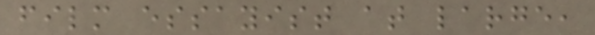film essayist at large,
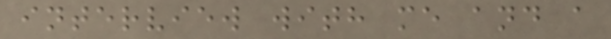interview with me and a
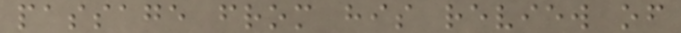passage from his review of
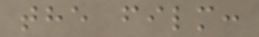the film:
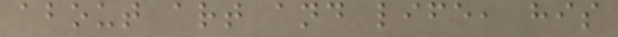about art and life, his
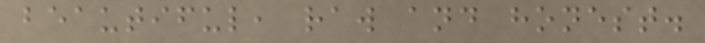beautiful, raw and honest.
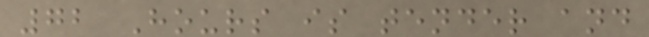72 Hours is tender and
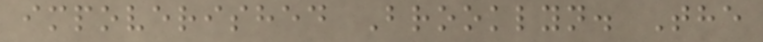impoverished Brooklyn. The
